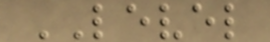LEVEL
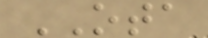OTA
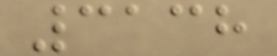3138
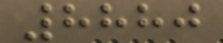8880
